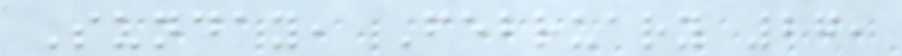Sunday, February 27,
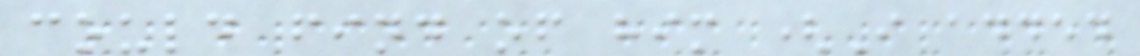could find of him (I added
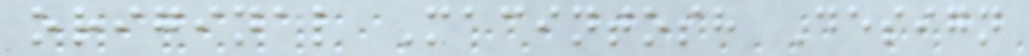original Macintosh Design
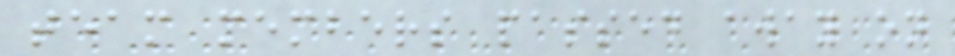team members passed away on
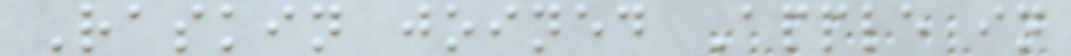Raskin joined Apple in
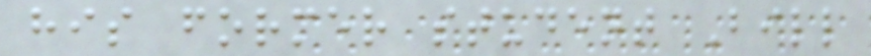his former student Bill
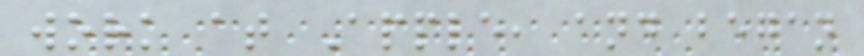work at Apple, and began
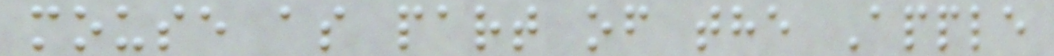mouse as part of the Apple
